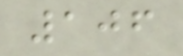106
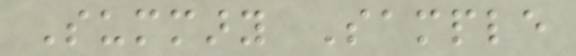Summary Sample
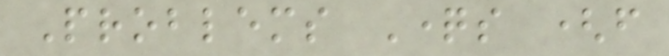Problems Questions (from
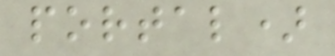portal)
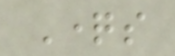Questions
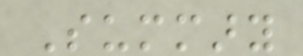Summary
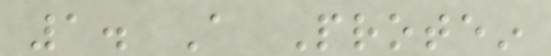1. A Protein
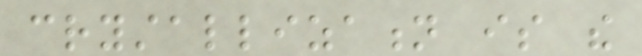crystallization is the
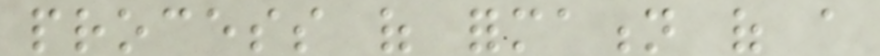process of formation of a
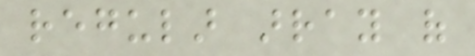regular array of
